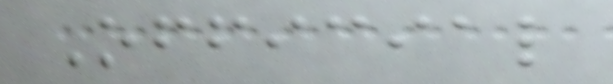Official
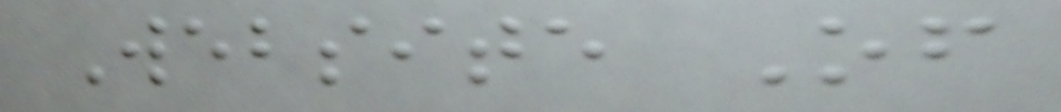Website Of
